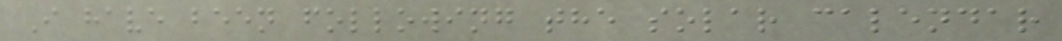I have been following the solar calendar
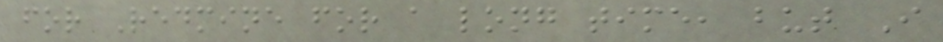for Redmine for a long time, but I
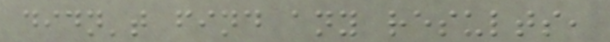didn't find any results,
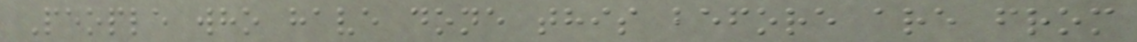People who have done this before are from
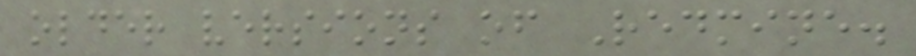older versions of Redmine.
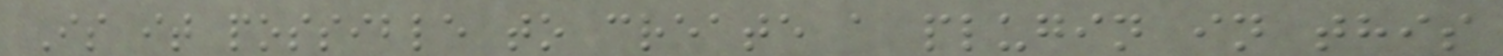Is it possible to create a plugin in this
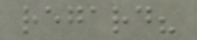regard?
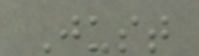Just
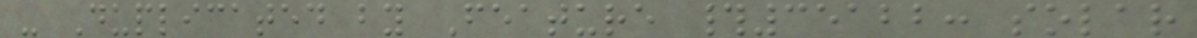- Duplicated by Feature #35122: solar
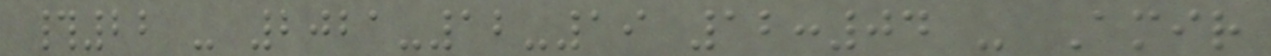#22 - 2021-12-19 12:04 - Amir
